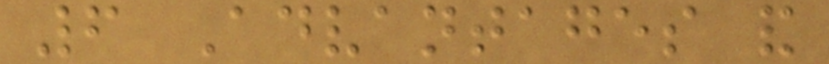6 Advantages and
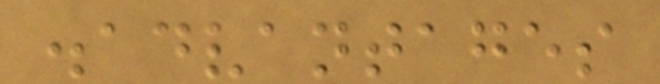disadvantages
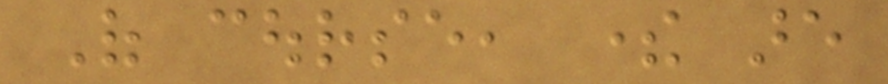Of course, there are
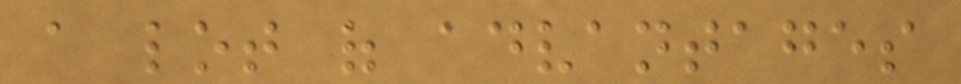a lot of advantages
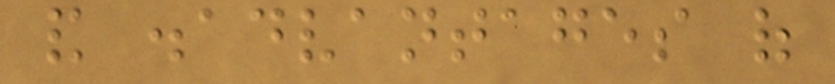and disadvantages of
